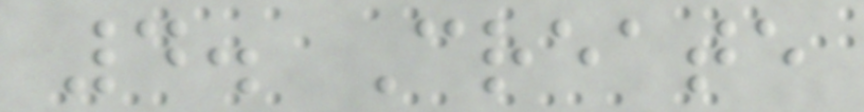4. Create
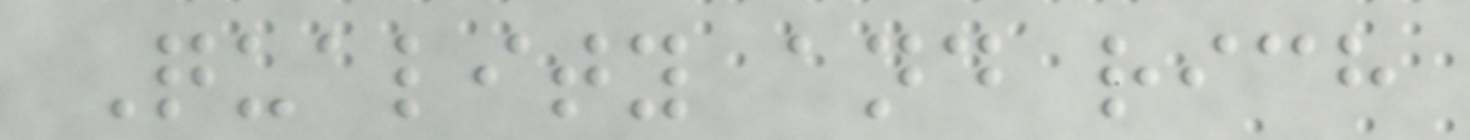Quality and rich
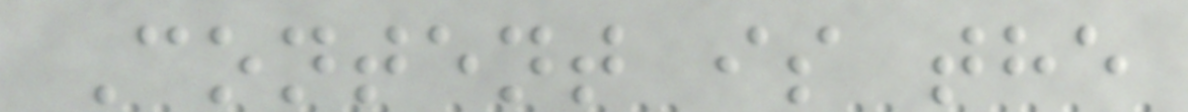Content is the
